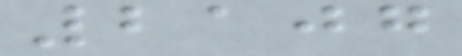2107
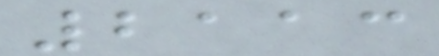2113
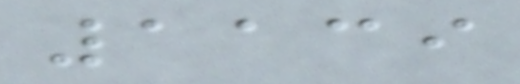1139
